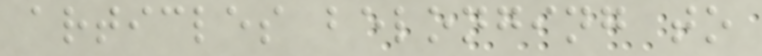articles belonging to
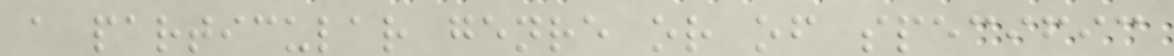a particular genre or of specific
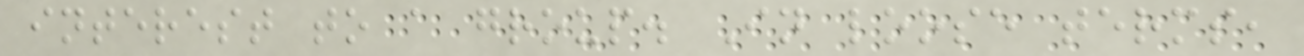interest to a group. In loose terms,
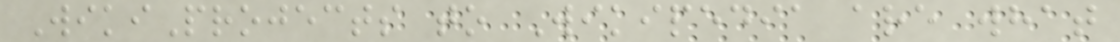WikiProjects to Wikipedia are what
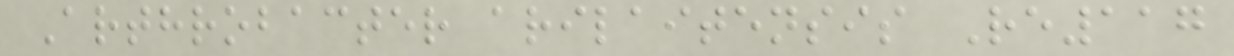Arthrobacter arilaitensis Re117
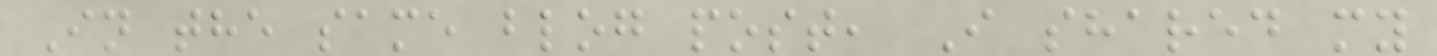In the same blog post, I shared my
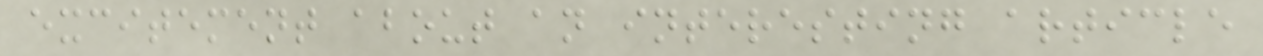excitement about an interesting article
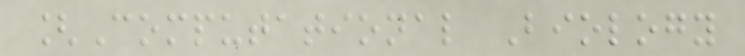[Computational Biology
